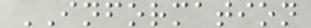INFORMATION
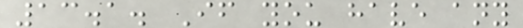13.1. If you have any
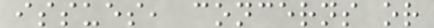issues, concerns or
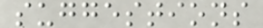suggestions
